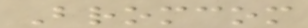Bromcom
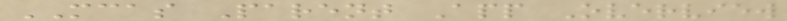MCAS Parent App Overview
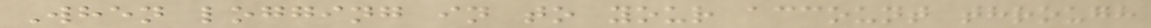When logging in to your account through
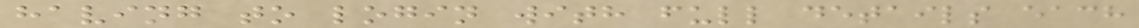having to login with full details each
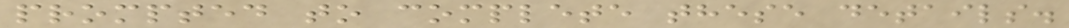prompted to complete these details.
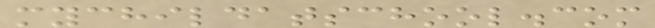mychildatschool.com
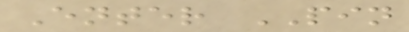Enter PIN
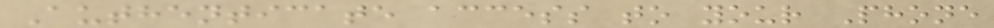Authenticate access to your Phone
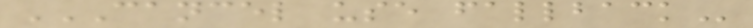CANCEL USE FALLBACK
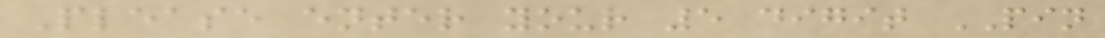Please enter your 5 digit PIN
